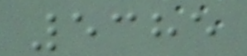5385
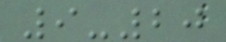9-20
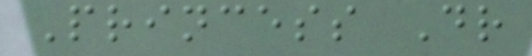Princess Dr
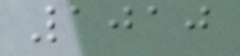1010
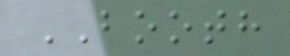BOOTH
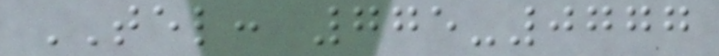TEL: 775-0777
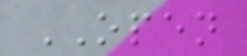OPEN
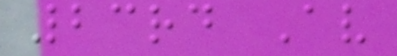23rd Av
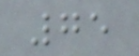75
